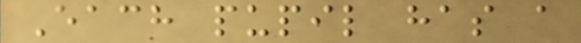Each pupil has a
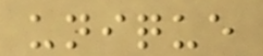unique
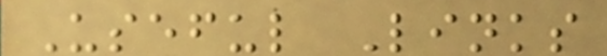Useful Links
